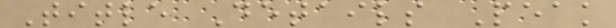Title Details Peak
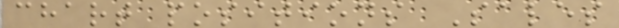chart positions Sales
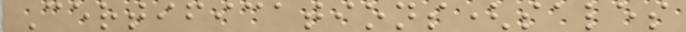Certifications(sales
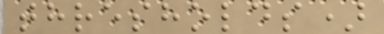thresholds)
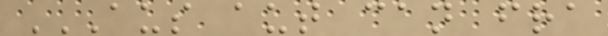AUS AUT CAN FRA
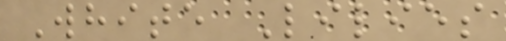White Lilies
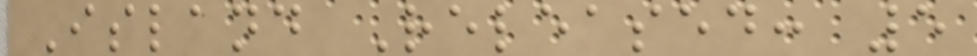Island Released: 5
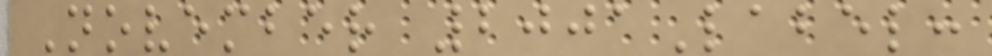November 2001Label:
